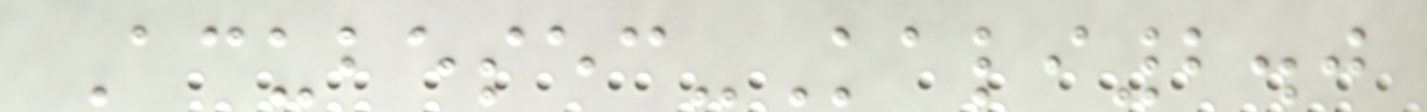Acubesec-Kali2.0
